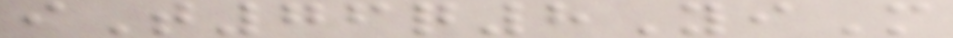iT76q8YiM
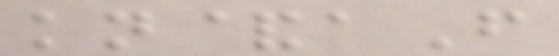kn&aF
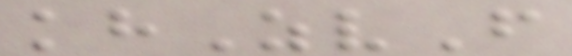khZvF
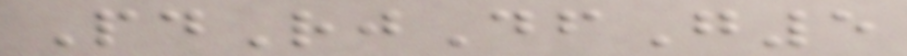PdRjDfG5
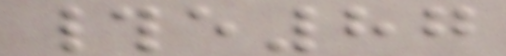#e87
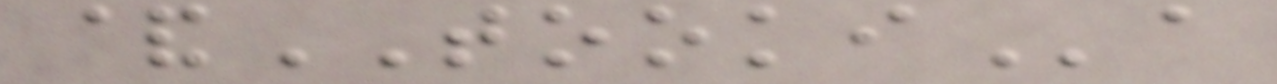&TOOKIa
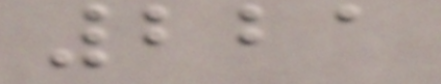221
